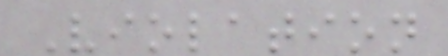Violation
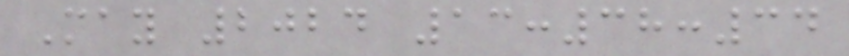May 2024 13:38:34
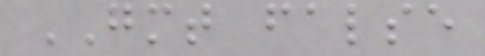GMT false
